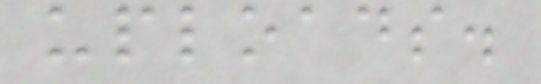uploads.
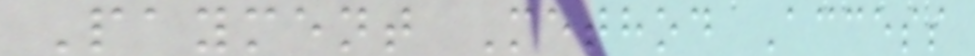Payment Method Access
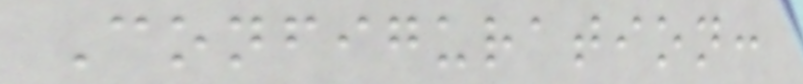Configuration:
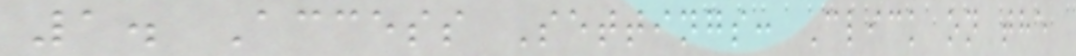1. Access Settings: Click on the
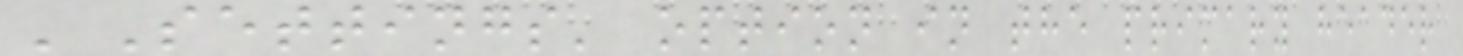'Settings' option in the primary header
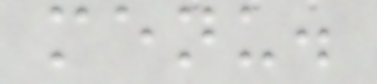menu.
